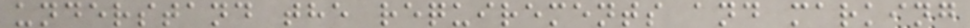understand the requirements and marking
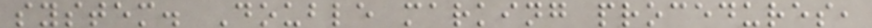system. Double marking procedures,
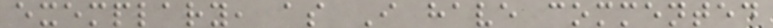exemplary, as I have commented
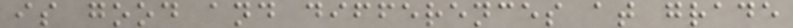is good and differences at grade
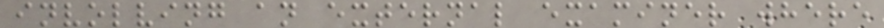involving an external examiner where
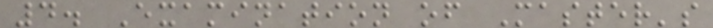4. Examination of Master's
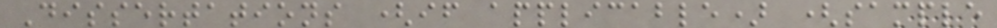Dissertations (if applicable) (sample
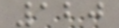120
